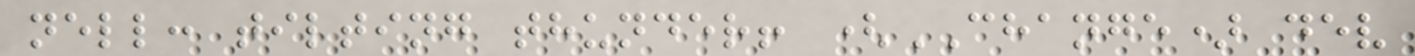nell: tilting thunder! (CHANGE) dev
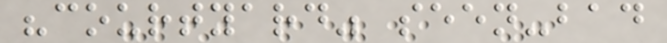"courtyard" seen-bad
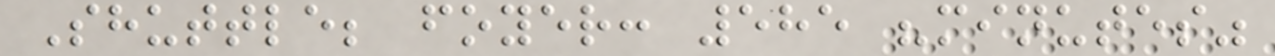Shuttle; foyer: 585 "minutes"
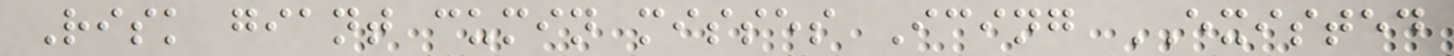Risk giant cumin misses Icing EXISTED
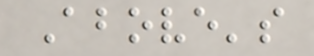Above's
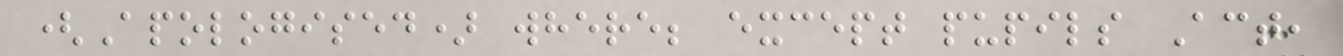(Apologised) where; except pupils Act,
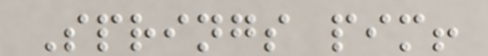Springs pim!
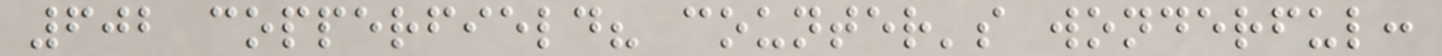602 copperfield? counter's wonderful:
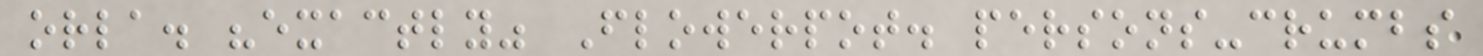orla. "exactly" Flowerpot. persons-crumbs
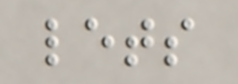lets
